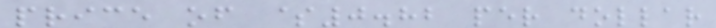price of $0.82 per dollar
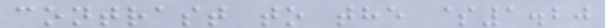contrast to the $1.20
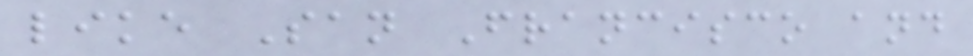like San Francisco and
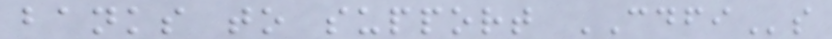banks to support CDFIs
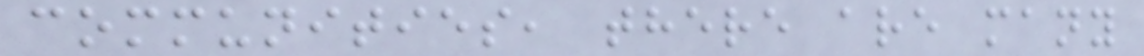communities, there are many
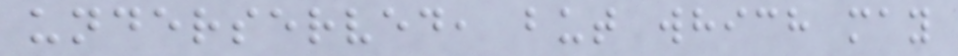underserved, but which may
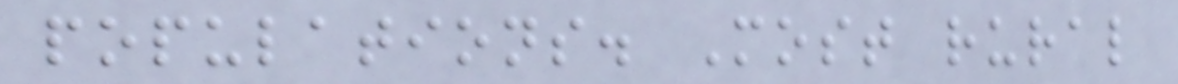populations. Most rural
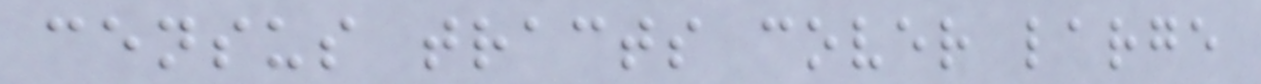census tracts cover large
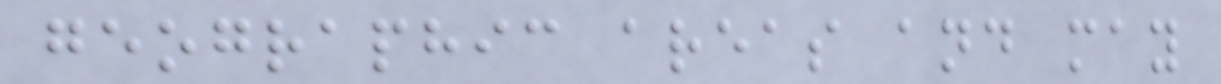geographic areas and may
